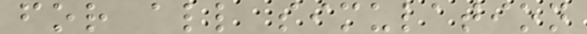for all simulation
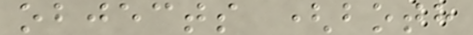objects (both
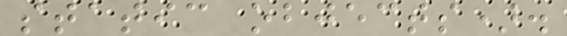static objects).
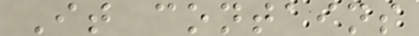It contains
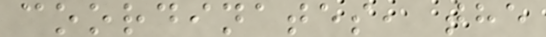coordinates, the
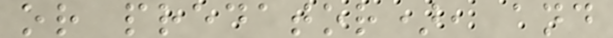or predator), and
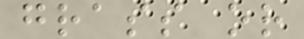grass or
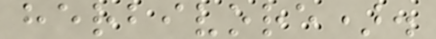herbivore).
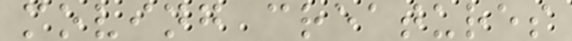moving creatures
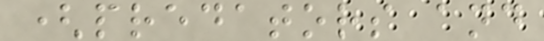(predators and
